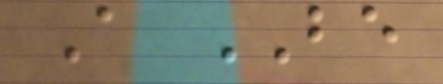A BE
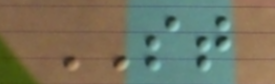ST
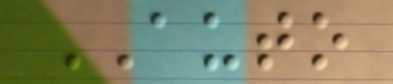AUTO
